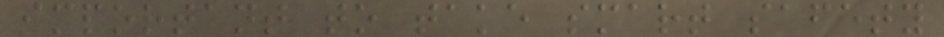important to take smart safety
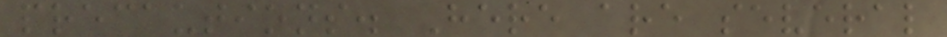precautions. Here are several
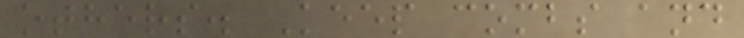others. Keep combs and
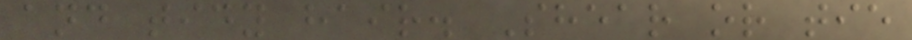and tidy hair. Shear or tie
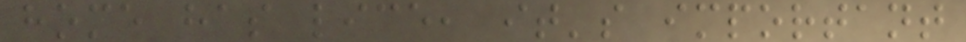home has lice, it's important
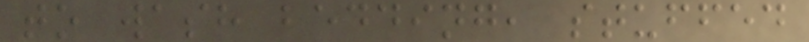to wash bedding, stuffed
